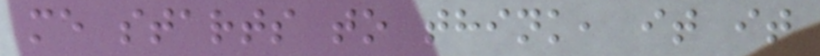me starts to think, it it
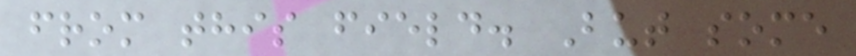from this field. But some
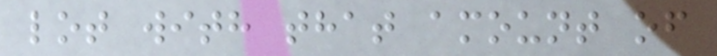lot with that amount of
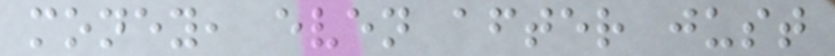money, even after just
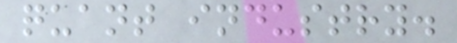quant industry.
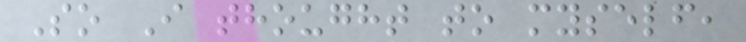So I thought to myself,
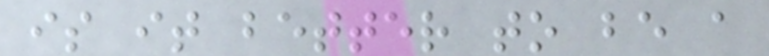is it better to be a
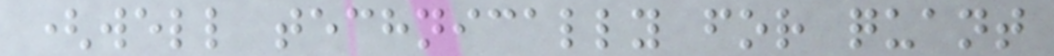(well technically for quant
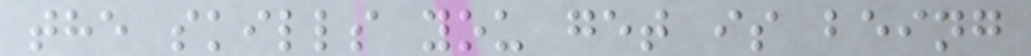the skills you get is being
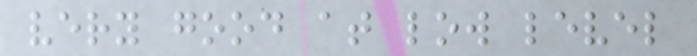very good at low level
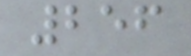256
